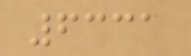6331
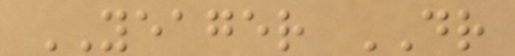YEAGER DR
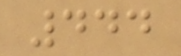444
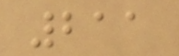211
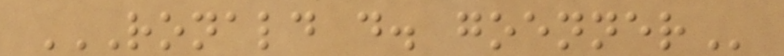RONALD D. GOENNER
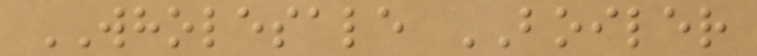WHOLESALE BOILER
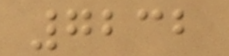7232
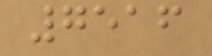7516
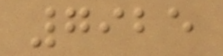7925
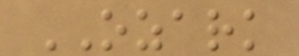OZARK
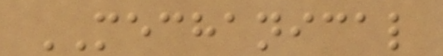MECHANICAL
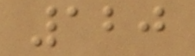120
